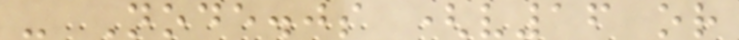- Node.js (v16 or
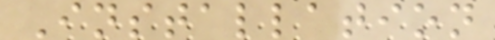Installation
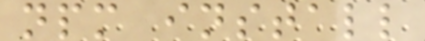npm install
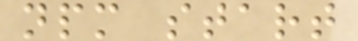npm start
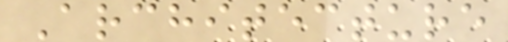Architecture
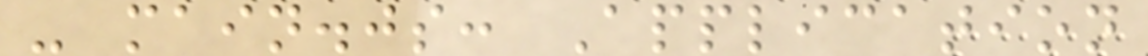- main.js: Application
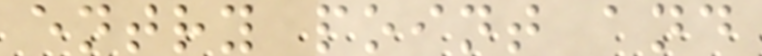entry point and
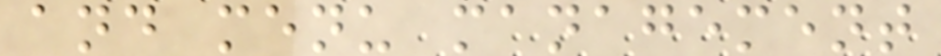and menu management
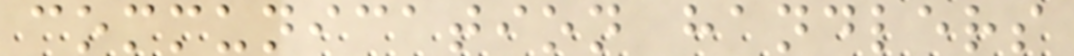communication handlers
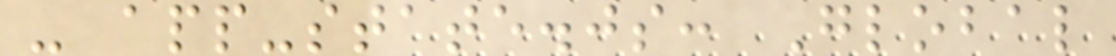- app-state.js: Global
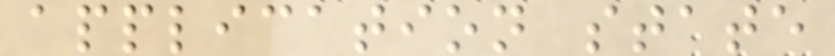application state
